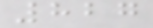827
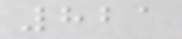821
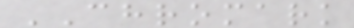CHROMARK
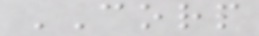CORP
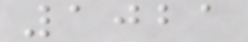1021
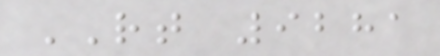RT 9281
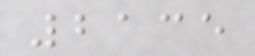2135
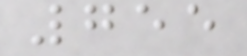755
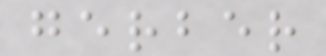gerber
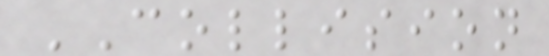COLLISION
